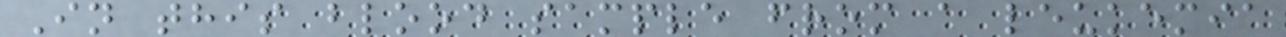In this blood sample from a leukemia
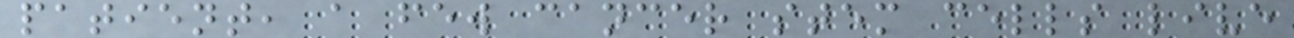patient, a few cancer stem cells live
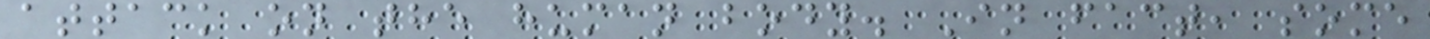attack on the human body. In fact, some
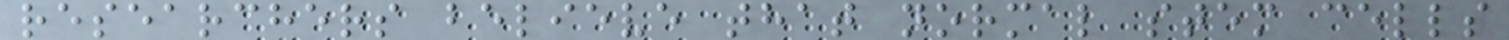researchers believe that normal stem cells
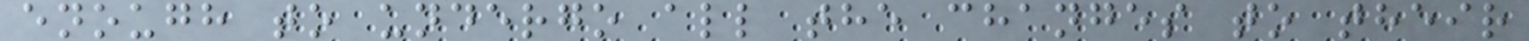enough to undergo all the changes to their
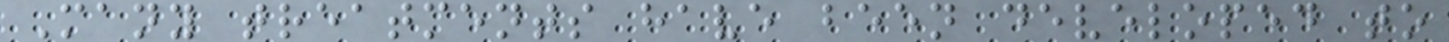Many treatments have been developed to
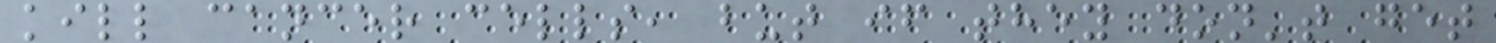kill cancer cells, but if they don't get
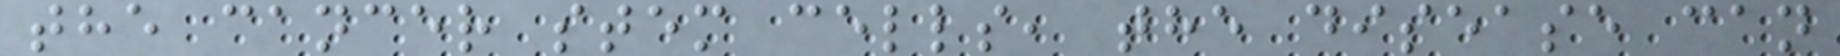the cancer stem cells, the disease can
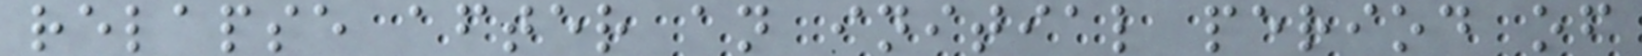relapse after an initial period of
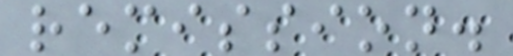remission.
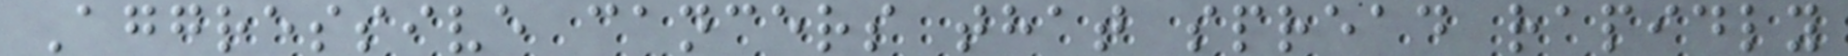Aggressive cancers that spread rapidly
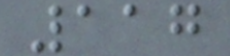117
